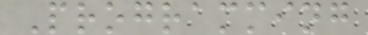Programming
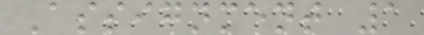Assignment 1
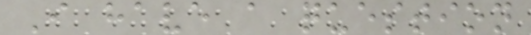I have a question
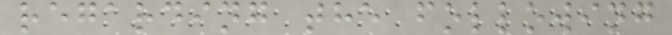regarding the following
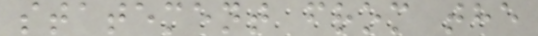statement from the
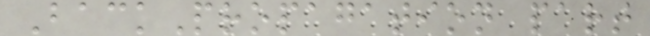BackPropagation part
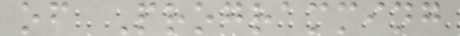of Programming
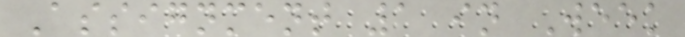Assignment 1 in Week
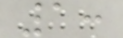1:
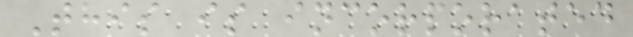This is incorporated
